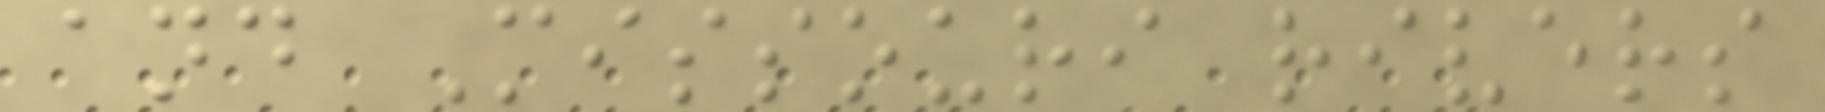and Missouri rivers
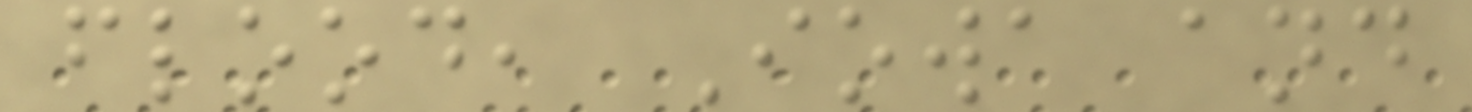flood, Iowa and
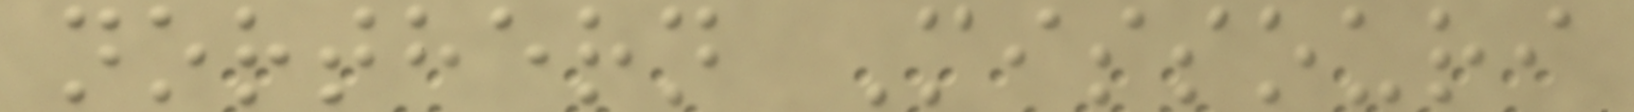northern Missouri
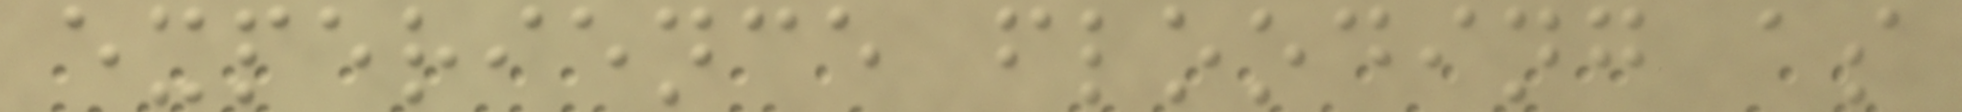experience flooding as
